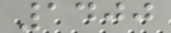1400
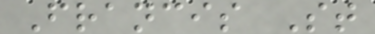Francis St
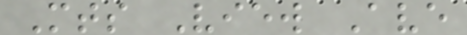Mts View Ave
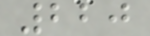220
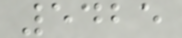5425
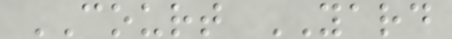COURT YARD
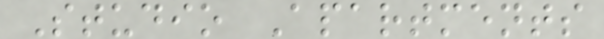Studio Apartments
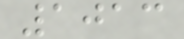1013
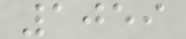1059
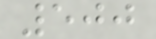500
